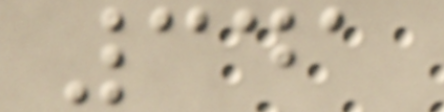341
